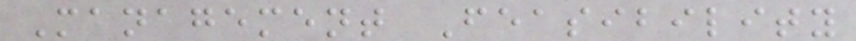Management Feasibility
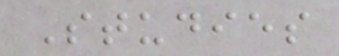Studies
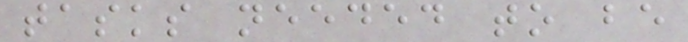tasks needed to be
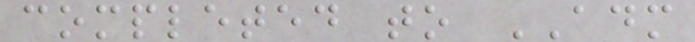completed to ADM
